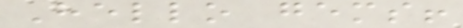Hello gems!
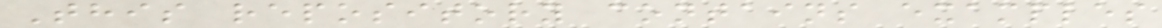This repository contains examples
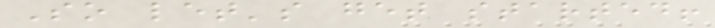So let's get started!
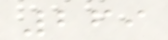269
